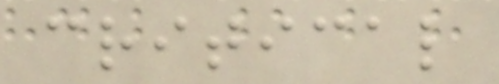critical
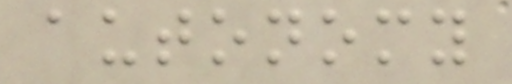autonomy
